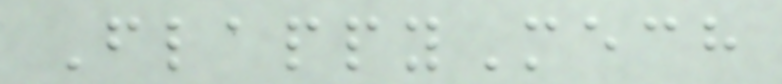FlappyMech
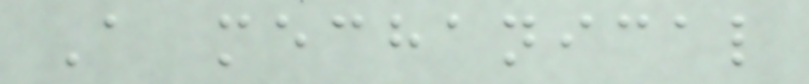A mechanical
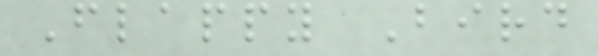Flappy Bird
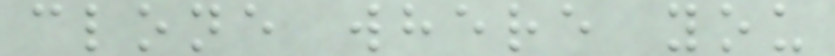clone where you
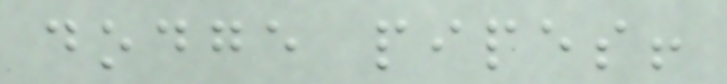dodge pipes!
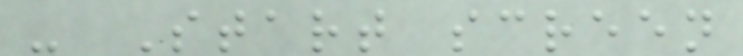- Start screen
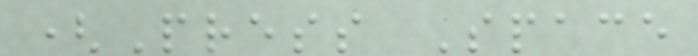(Press Space
